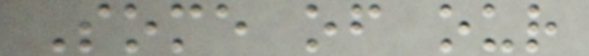Some of our
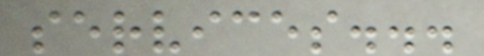services...
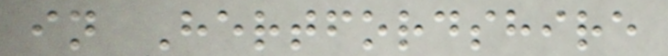in Hertfordshire
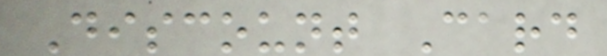Discount Card
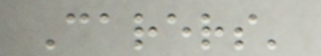Carers'
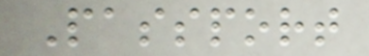Passport
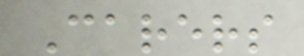Carers
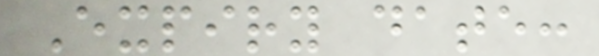Expiry date:
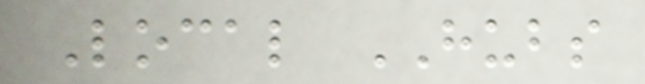Local HUBS
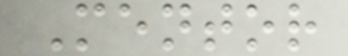Mentor
